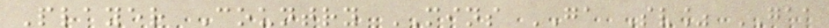Player Country MINS GA Sv% GAA
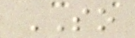SO
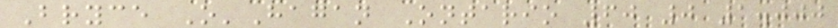Bryce O'Hagan Ontario 60 0 1.000
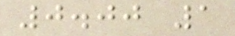0.00 1
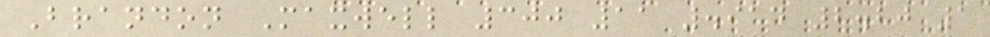Brandon Maxwell 300 11 .914 2.20 1
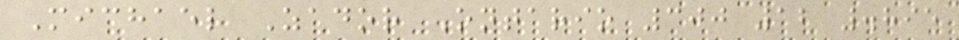Michael Zador Ontario 300 12 .895
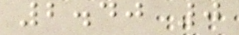2.40 0
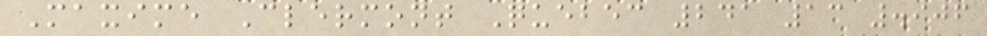Maxime Clermont Quebec 241 13 .906
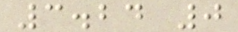3.24 0
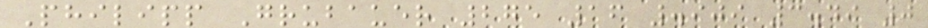Philipp Grubauer 275 16 .909 3.49 0
